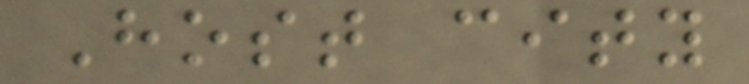Host city
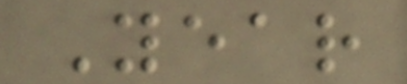Year
